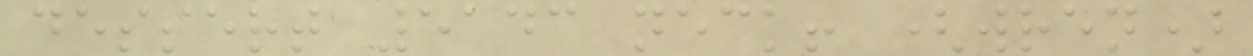dessert 5143 neck! (wren)
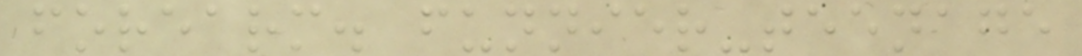forearm. funnier-teenage
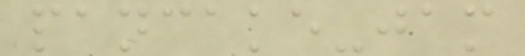pancake-jam
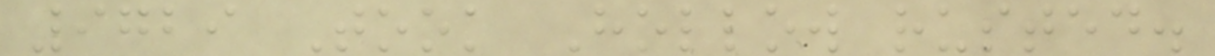9729 Took Hollow rusted.
